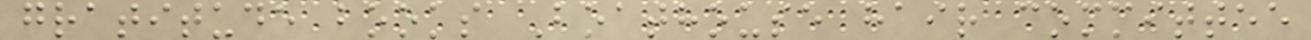gratitude books Boathouse hair committee
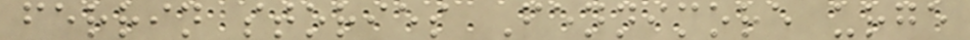ferrin stories Fennimore urge
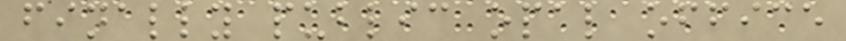finally public opal office
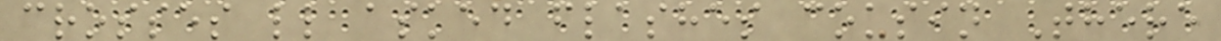crosses ll asked flashes cousin There
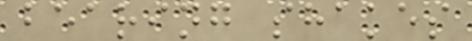bearing shakes
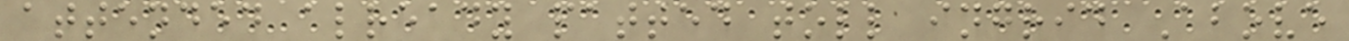attended already patted toll ingrid Above
